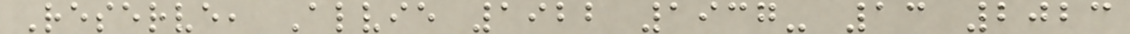Reserve, Alvie 1922 1937- 13 2023
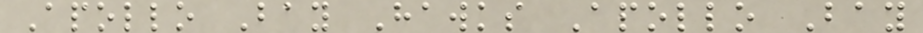Apollo Bay Hawks Apollo Bay
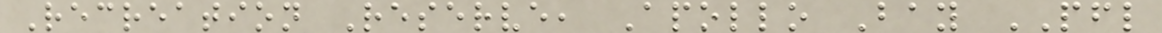Recreation Reserve, Apollo Bay PFL
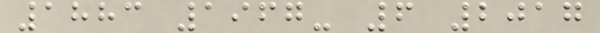1883 1967- 6 2017
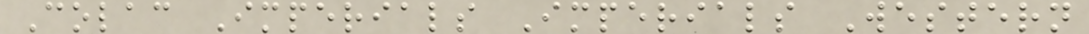Colac Imperials Imperials Western
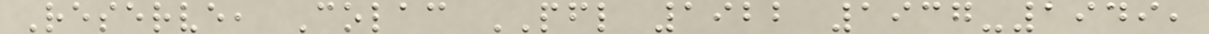Reserve, Colac PFL 1922 1937-1949,
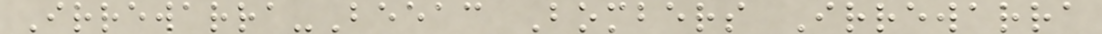Irrewarra-Beeac Bombers Irrewarra
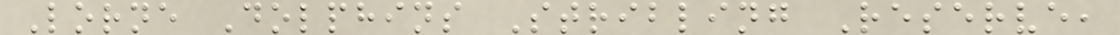Lorne Dolphins Stribling Reserve,
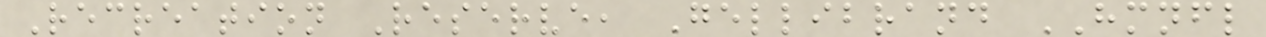Recreation Reserve, Gellibrand HMNFL
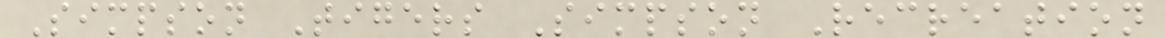Simpson Tigers Simpson Recreation
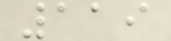119
